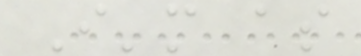I'm as
